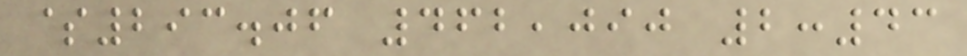$293.06 462,090 2:43
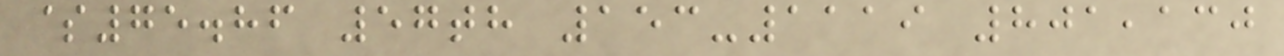$75.86 57th 153-1119 801,130
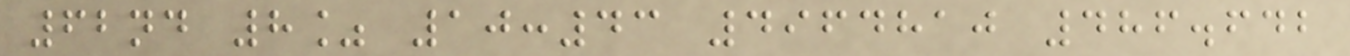62nd 8% 10:43 4964810 486.642
